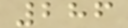286
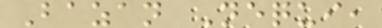Bazan Nequi,
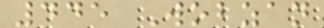445 Wobzan
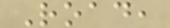Road,
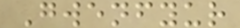Gwenfyur
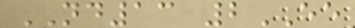ND13 2EE
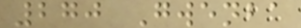270 Gwenba
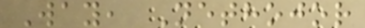Way, Nethojor
